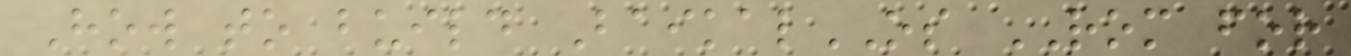How to build BaikalOS ROM for
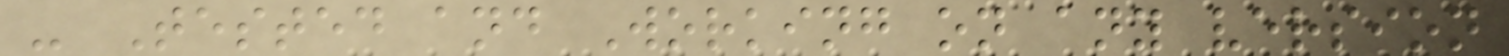- Tested and Working on any version
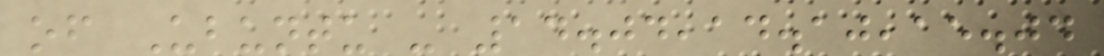of Ubuntu - 14.04,14.10,15.04
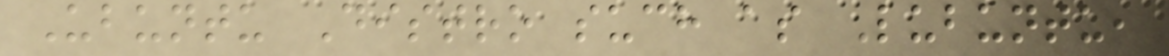Ubuntu Distro such as Lubuntu,
